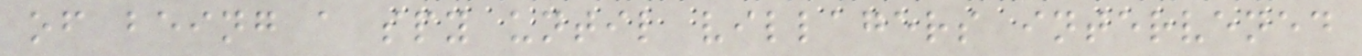of being a spy until villagers intervened
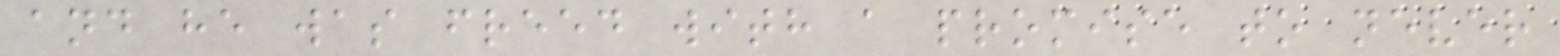and he was freed with a promise to never
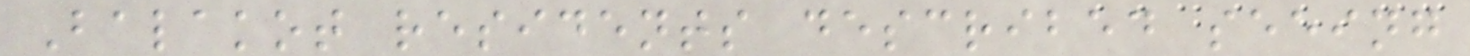Balakot residents described seeing
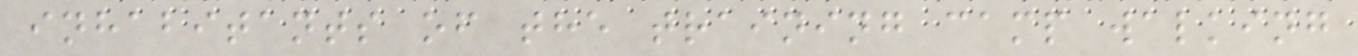inhabitants of the training camp walking
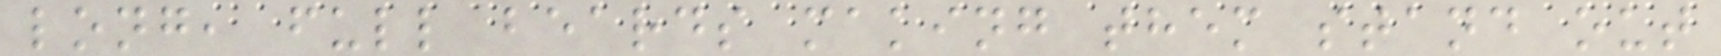long, full beards making them stand out
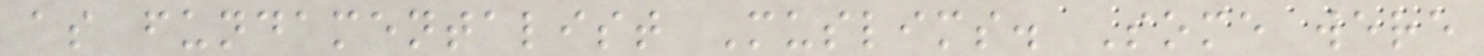as fundamentalist Muslims. Some were
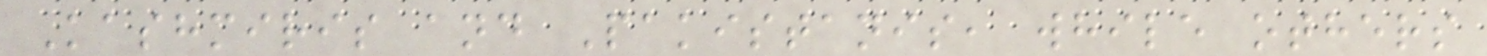Kashmiris and Pakistanis, while others
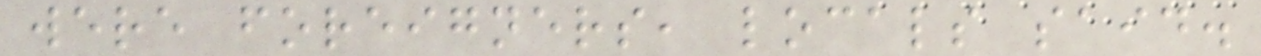were foreigners, locals said.
